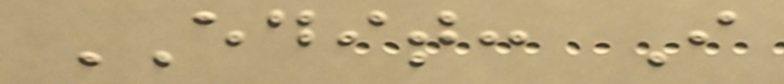EDIT: I
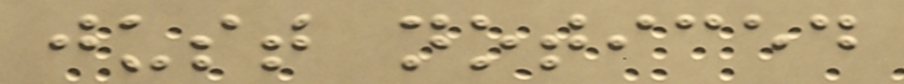just noticed
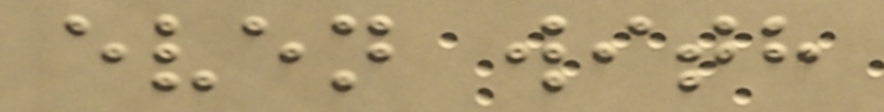even with
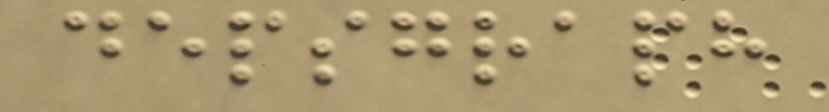depsgraph
